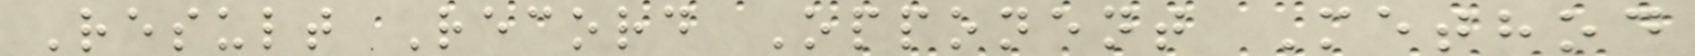Result Record Opponent Method
